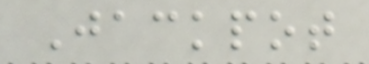Jackpot
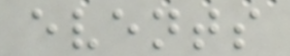events
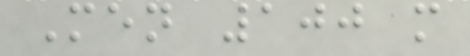Men 100 m
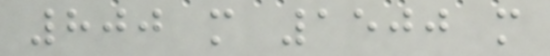800 m 1500 m
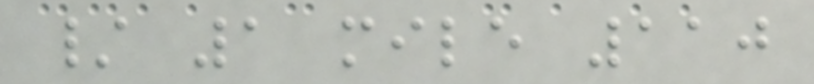/ 1 mile 110
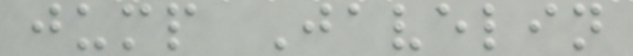jump Javelin
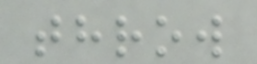throw
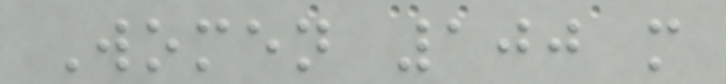Women 100 m
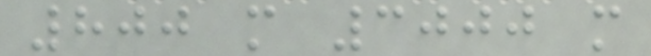800 m 3000 m
